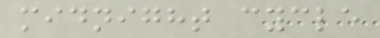midnight cycle
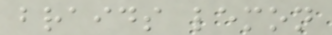braids lemon
